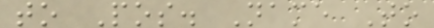to Pos. Name To
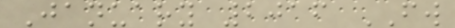January 2016 FW
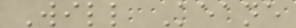Will Keane
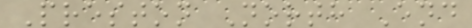Preston North End
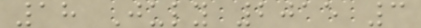18 July 2015 3
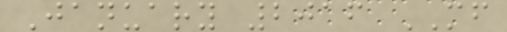January 2016 MF
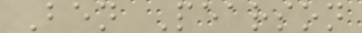Ben Pearson
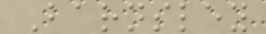Barnsley
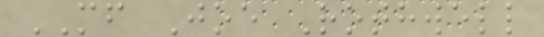MF Joe Rothwell
